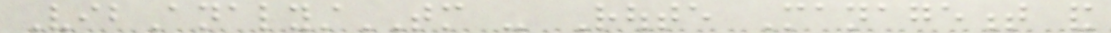VibAnalystTM - Route Management and
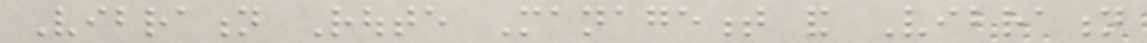Vibration Route Management and Vibration
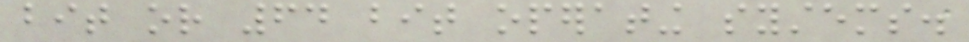bit or 64 bit operating systems.
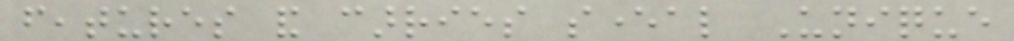features and carries several Unique
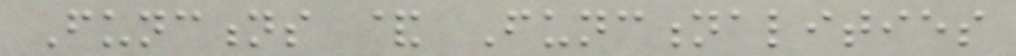Functions & Functionalities
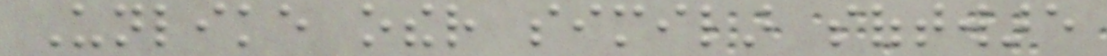Unlike other similar software
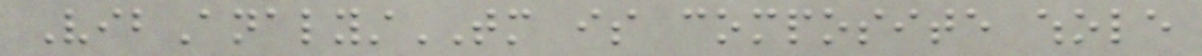VibAnalystTM is composite whole
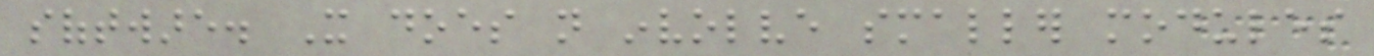software. It does not involve smaller modules
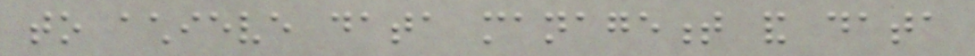to achieve data management and data
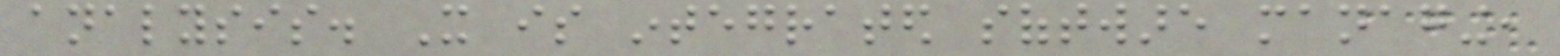analysis. It is integrated software managing,
